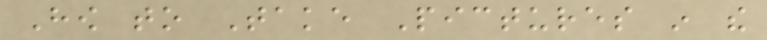How to Take Pictures in the
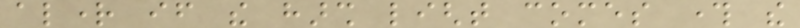alright if the harsh light comes through the
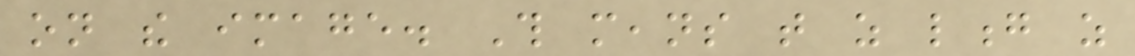on the image. This means that as long as
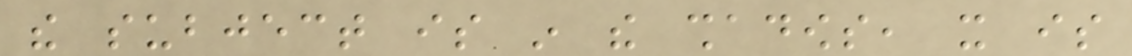the subject is in the shadows, it is
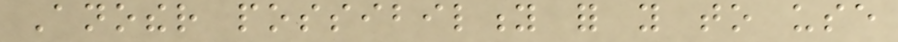Another possibility for you to use
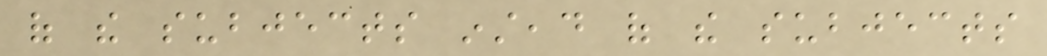of the subjects instead of the subjects
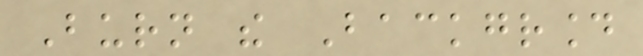Burn the Background
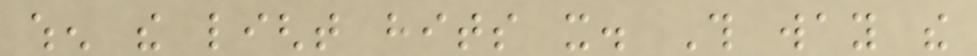when the light hits it. This way the
